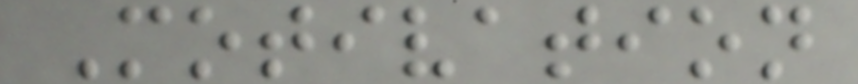Motivation
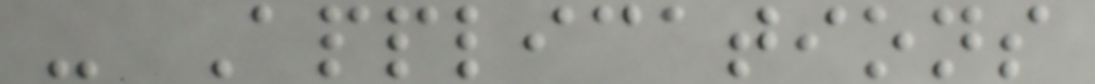- Applications
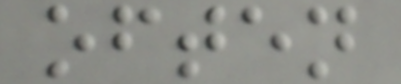often
